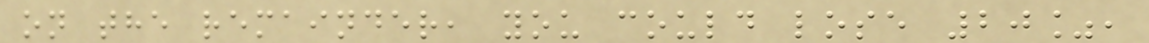on the remainder, you could lose 20%,
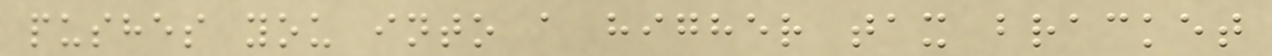pushes you into a higher tax bracket
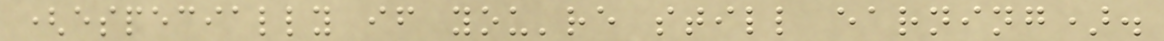(especially if you're still earning).
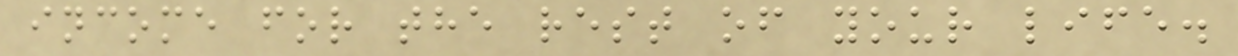income for the rest of your life.
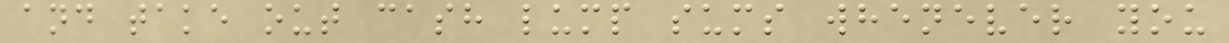and take out cash lump sums whenever you
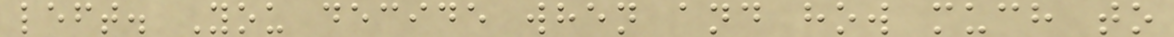left. You decide when and how much to
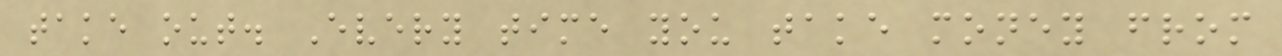take out. Every time you take money from
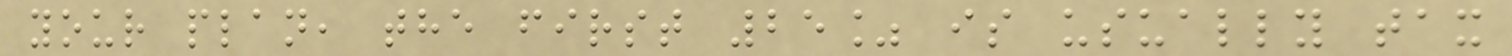your plan, the first 25% is usually tax
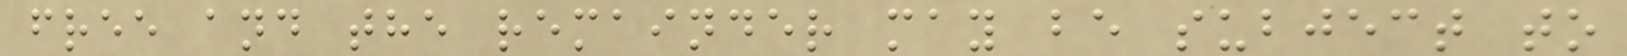free and the remainder may be subject to
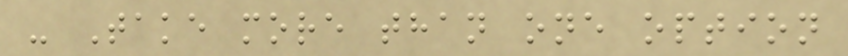- Take more than one option
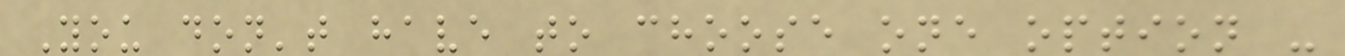You don't have to choose one option -
